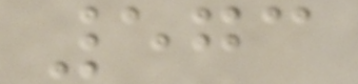573
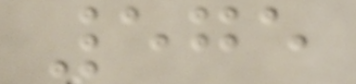575
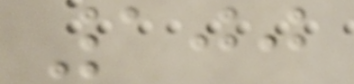100
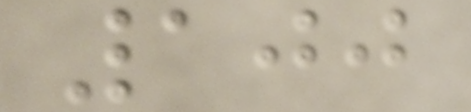100
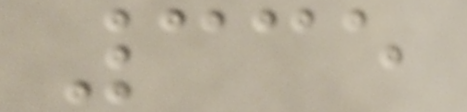335
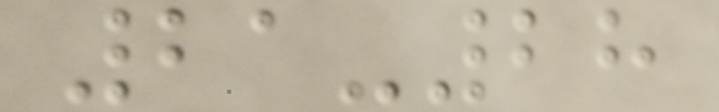21-28
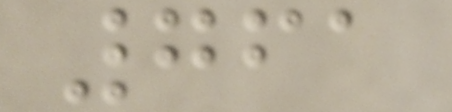761
